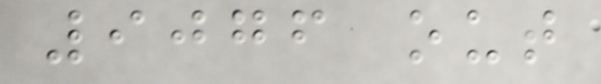9076 out
